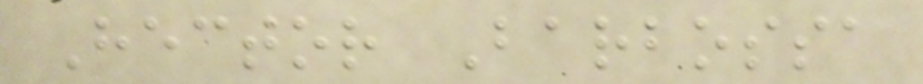Hector Barbossa
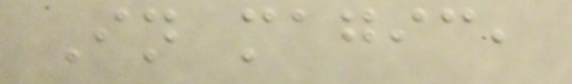In magic,
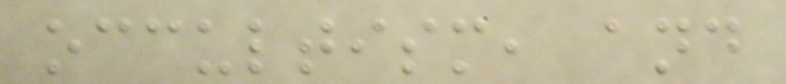occultism, and
